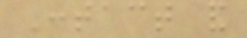Contact and
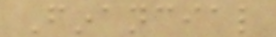Financial
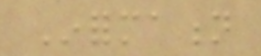Information
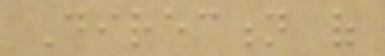Direction of
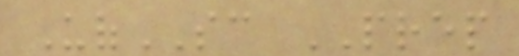UofSC PREP
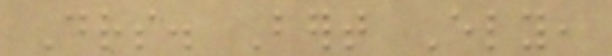Drs. Bert Ely,
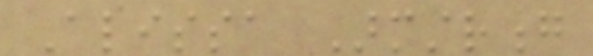Alissa Armstrong
